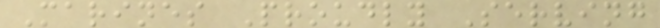Marines Proudly Serving
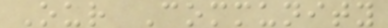Our Community
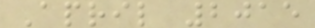April 2015
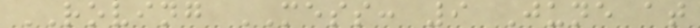ROVING MESS: 9 June at
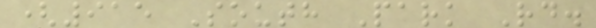(915 South Park Rd.
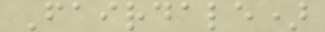Fairdale)
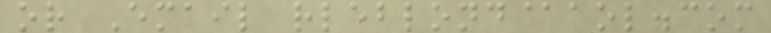or Email rleblond@aol.com
